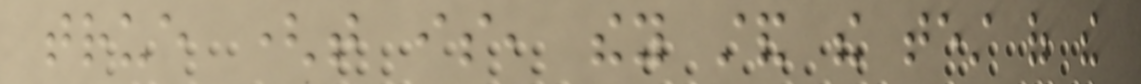true (that is, they stand the test of the
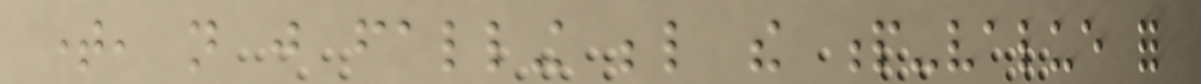time, not just falling below the p-value for
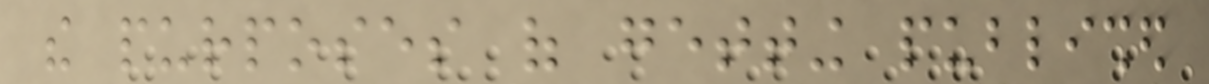the purposes of getting published
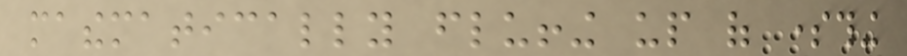mathematically fluffing up of something
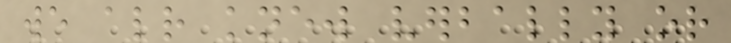we already knew verbally or
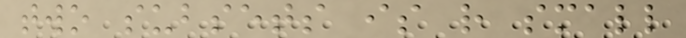two subsets is rather small
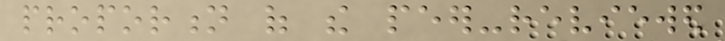proportion of the peer-reviewed
